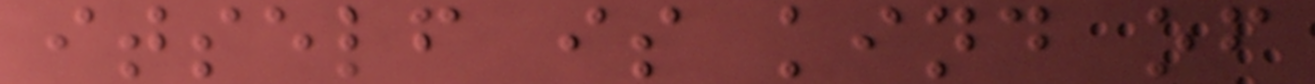itself is kind of
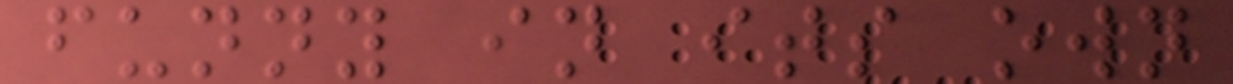funny in its own
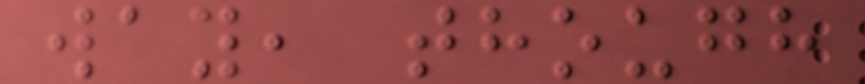way, though
